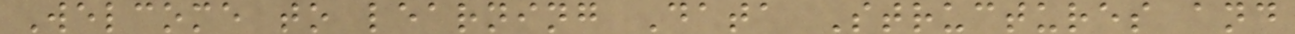Welcome to learning Data Structures and
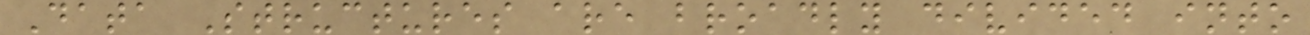Data Structures are broadly divided into
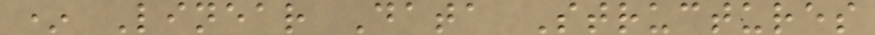* Linear Data Structures
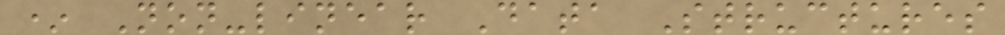* Non-linear Data Structures
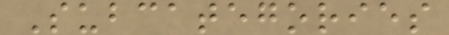Subcategories
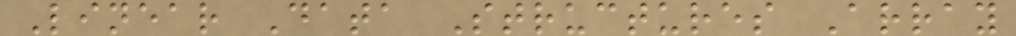Linear Data Structures Array
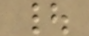|
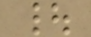|
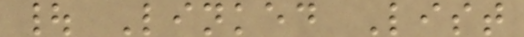| Linked List
